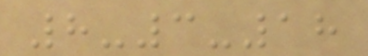8-3-18
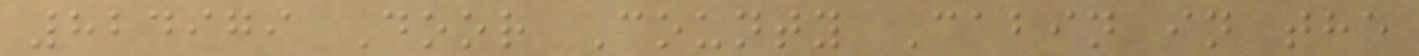824979 Door County Cabin in the
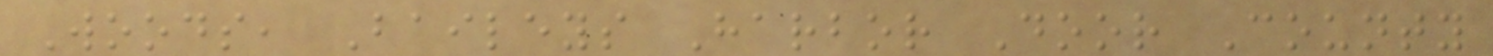Woods, Baileys Harbor Door County
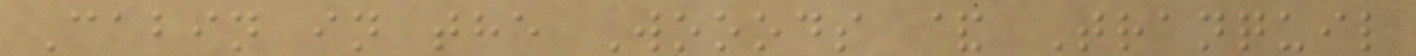Cabin in the Wooods & Tranquil
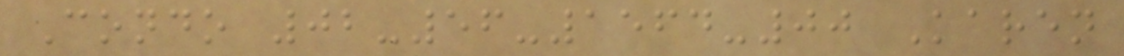Condo 02-56-1564-00 Karen
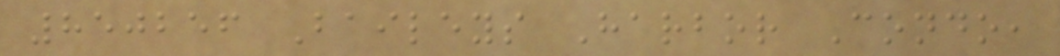850256 Baileys Harbor Condo,
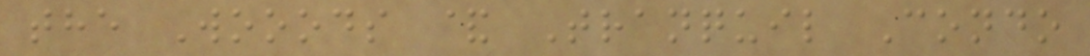the Wooods & Tranquil Condo
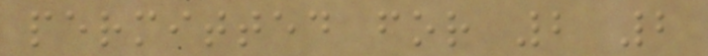permitted for 2 2
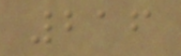216
